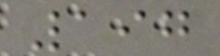197
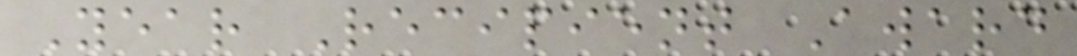Year Recipient Award
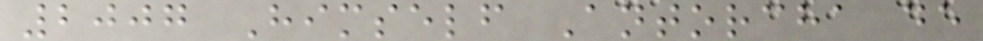2007 Himself Antorcha de
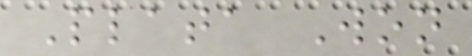Plata Won
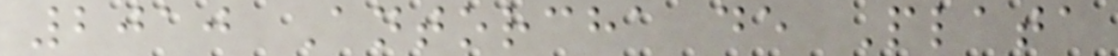2010 Antorcha de Plata
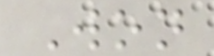Won
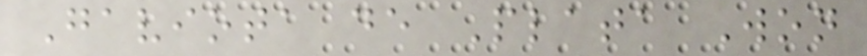Gaviota de Plata Won
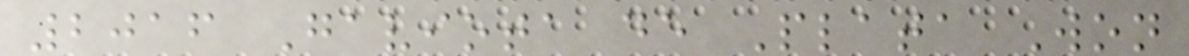2016 Gaviota de Plata Won
